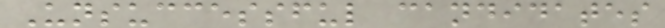Unsuccessful candidates
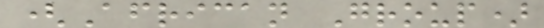(African Group)
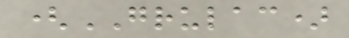(GRULAC)
